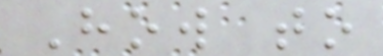How to
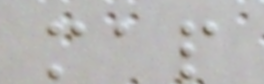map
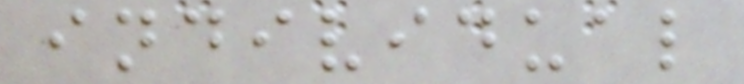individual
